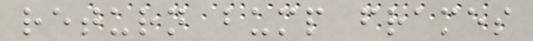return bump frames
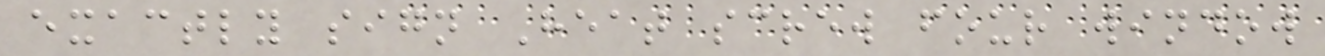exactly sign Heat screw four window
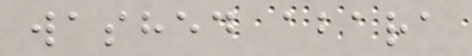washed abara
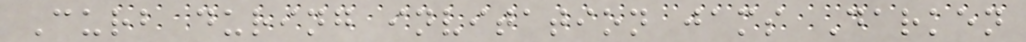Curb during invitation jams Darken
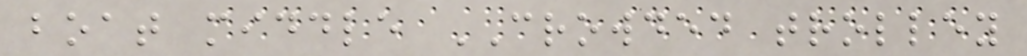boat middle CROWDED trolley
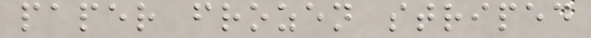paper frozen striped
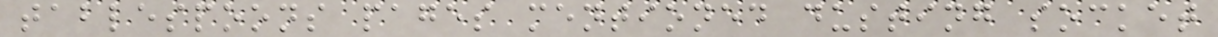tablespoons pages mentioned dusting socket
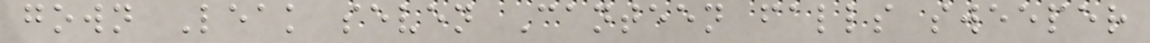gown Leak seven Canteen falls sweeper
